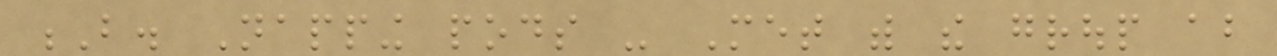B. Napping pods - Met with the group about
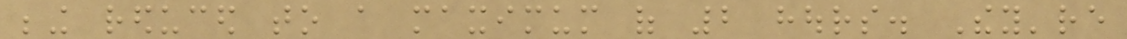being reduced to a maximum of 2 hours. They're
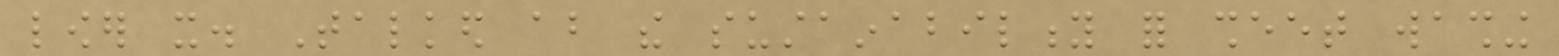lower it. Talked about the sustainability for sheet washing
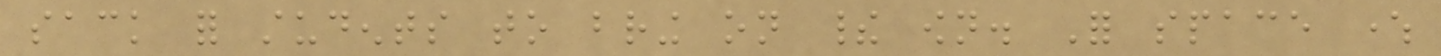sack for students to bring on their own. For space where
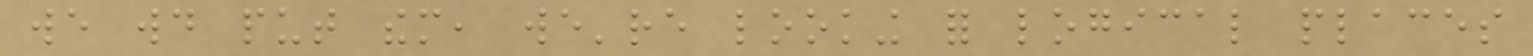we would put them, we're looking for logical places
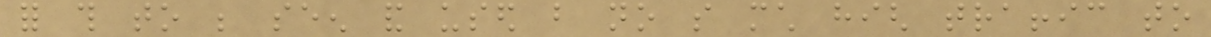for this to be seen and used but no so much high traffic to
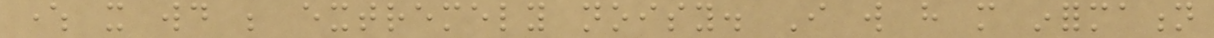where it would be extremely noisy. I will have more information
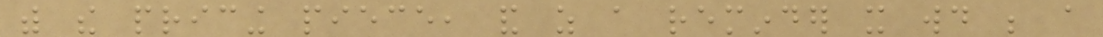with the pricing piece, and as a reminder it would be a
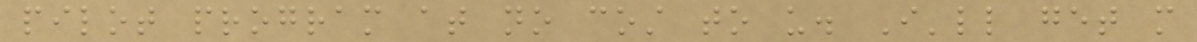pilot program at no cost to us. I'll get more
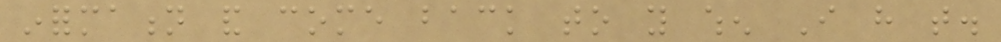information and come back to you when I have that.
